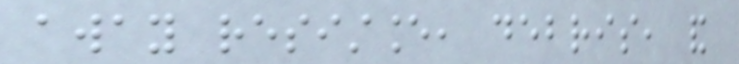away resistance, debris, and
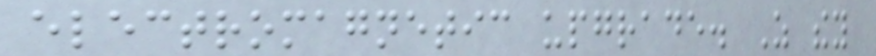electromagnetic upgrade. As they
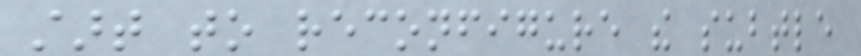start to reconfigure the subtle
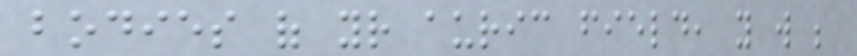bodies of your auric field, you will be
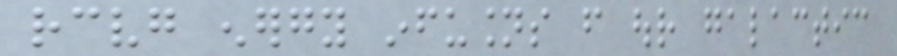receiving energy infusions from our galactic
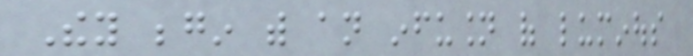They begin with an infusion of luminous
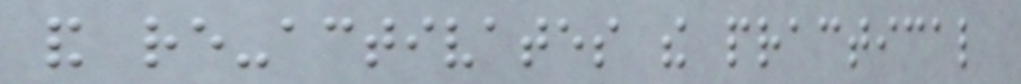and re-activates the practical
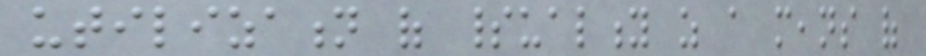utilization of spirituality as a means of
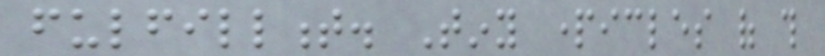fulfillment. Tiny particles of this
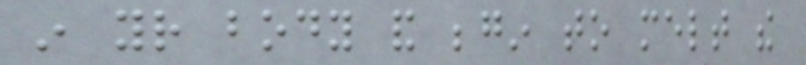in your body and begin to melt the
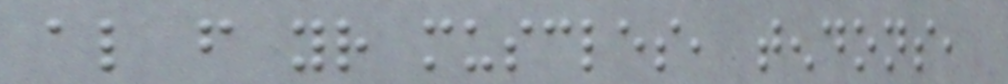also from your muscles, tendons,
